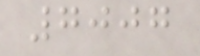7007
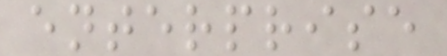enterprise
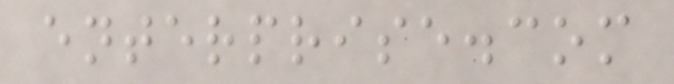enterprise.com
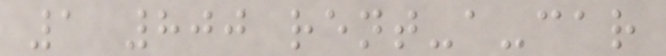1 800 rent-a-car
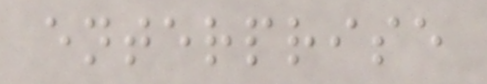enterprise
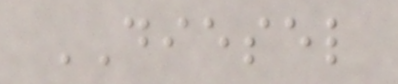DIESEL
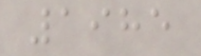1985
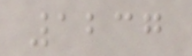1237
